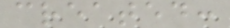created:
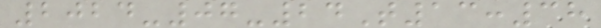2024-07-24T13:38
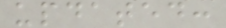updated:
